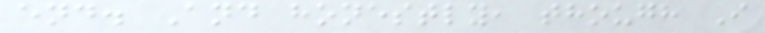end. And honestly, though I
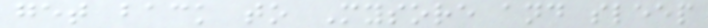get back to Mysore and sleep
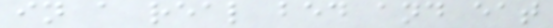in a real bed and eat
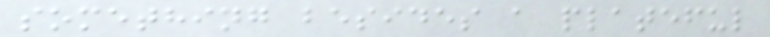something besides a plateful
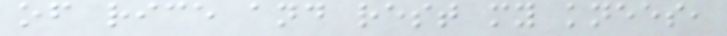of rice and rest my knees,
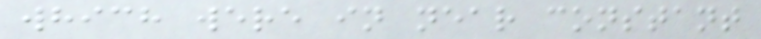which were in near constant
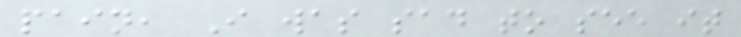pain, I was sad to see it
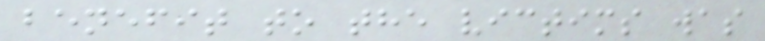benefit to the victims was
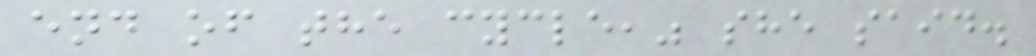end of the cycle," she said.
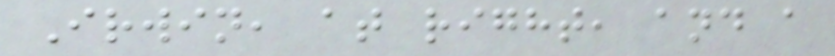Irwin, at right, and a
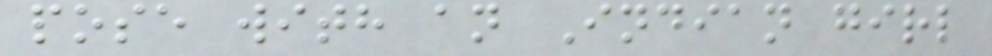pose with an Indian girl
